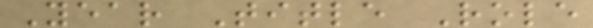Year Title Role
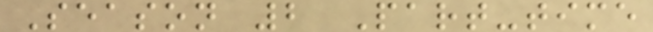Season 2 Part-time
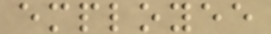employee
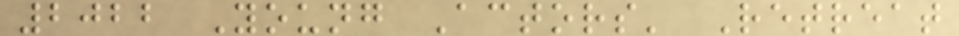2022 Young Actors' Retreat
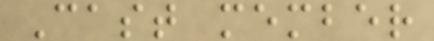Cast member
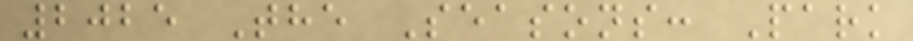2025 The Seasons: Park
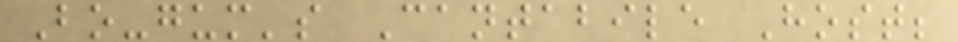Bo-gum's Cantabile Host;
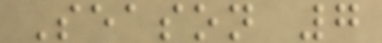Season 7
